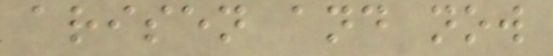arisen and now
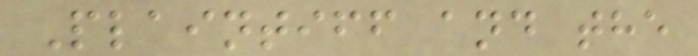Plaintiff and the
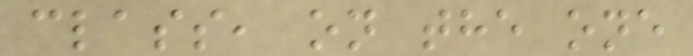class, on the one
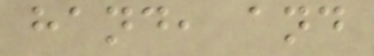hand, and
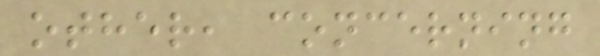other, concerning
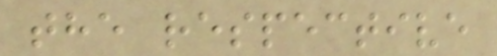the respective
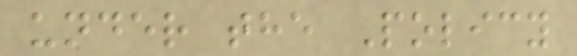under the Policy
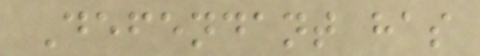Defendant has
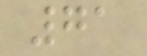71
